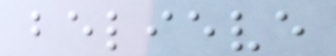believe
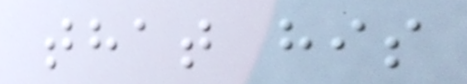that his
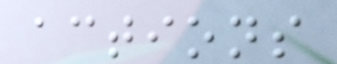actions
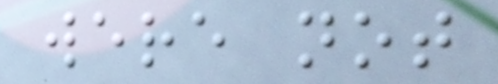were not
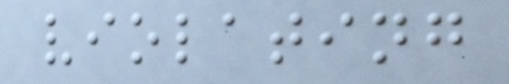violating
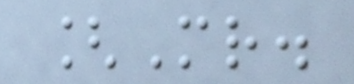[Mr.
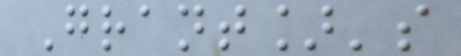Grant]'s
